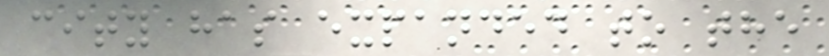city has expanded to the
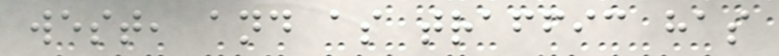west, and as traffic has
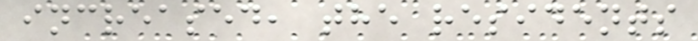increased, the residents
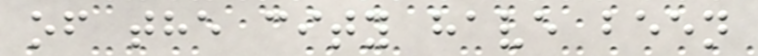of the city have been
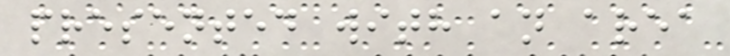presented with an area
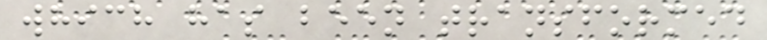which has been transformed
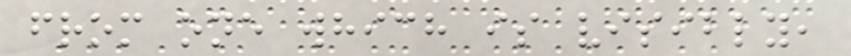from one which is visibly,
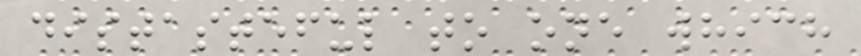distasteful to one which
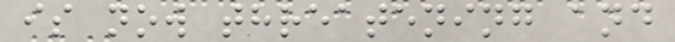is now threatening and
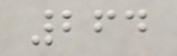264
